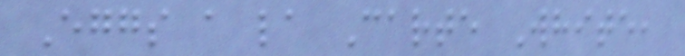Eggs a la Carte White,
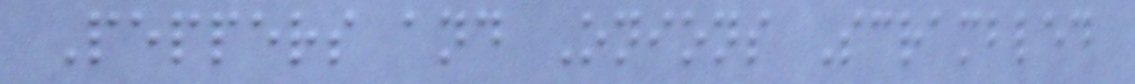Peppers and Onions Scrambled
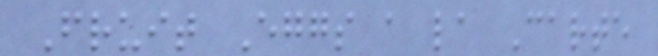Fruit Eggs a la Carte
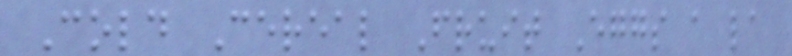Cold Cereal Fruit Eggs a la
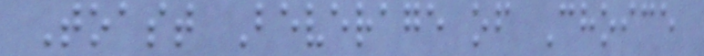Toast Beverage of Choice
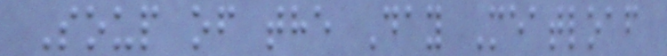Soup of the Day Meatloaf
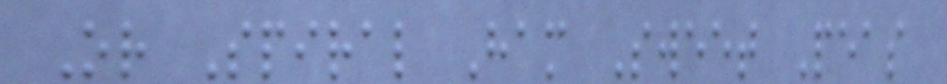Or Spiral Ham Sweet Peas
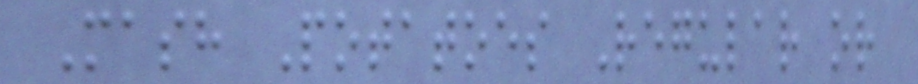Mash Potatoes Regular or
